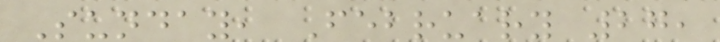Sunday, February 27,
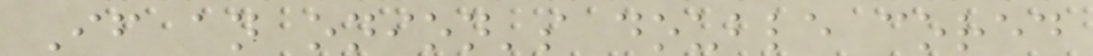If an onion's double cored
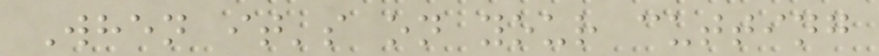When it's on your cutting
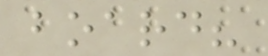board?
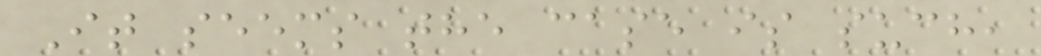It seems the case is such,
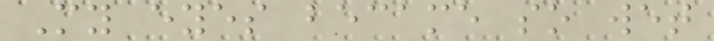My eyes became so wet
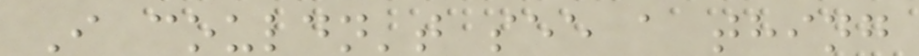I couldn't see a thing
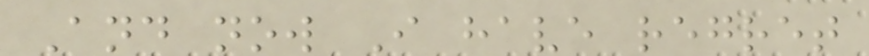And now I have regret
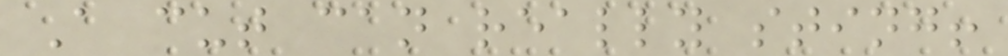A cut can really sting!
